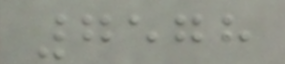7578
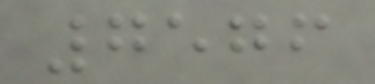7576
